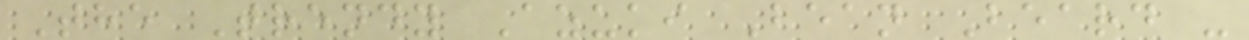The Trendy Azuki Bean Beard -
